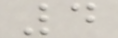4
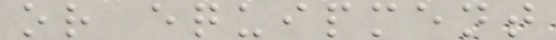or equipment
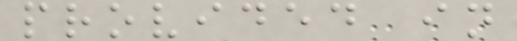provided in
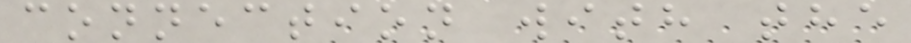connection with the
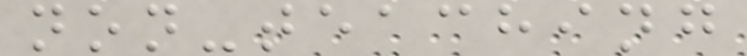non-teaching
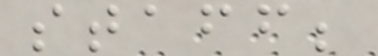staff;
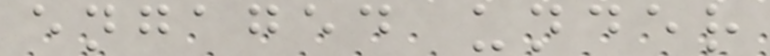engaged under
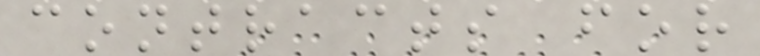contracts for
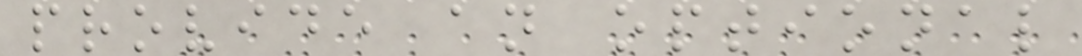provide an optional
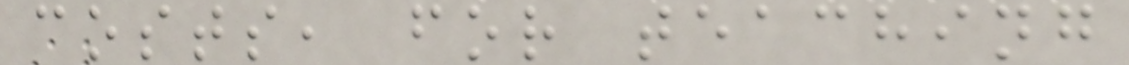costs, for teaching
